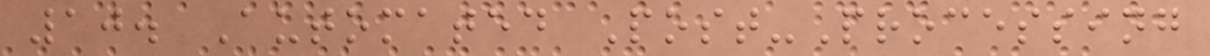10. Automated Post-Processing
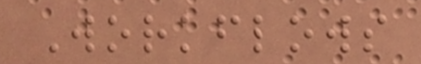Workflows
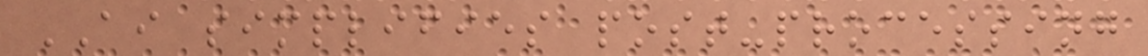AI simplifies post-processing
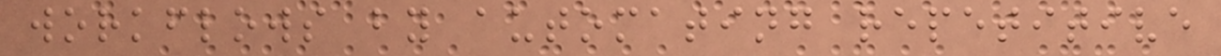workflows by automating repetitive
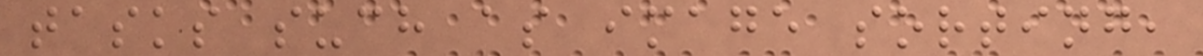tasks such as image sorting,
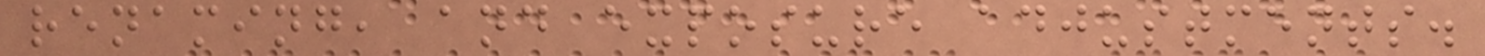renaming, and exposure adjustments.
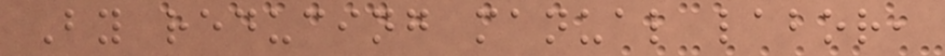By reducing manual labor,
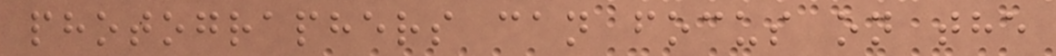photographers can focus on the
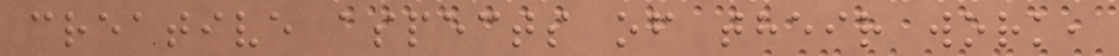creative aspects of their work,
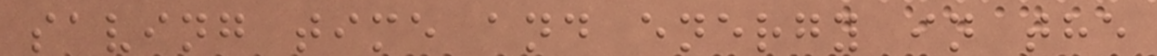saving time and energy in the
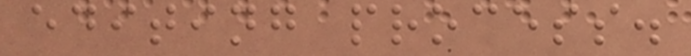editing process.
